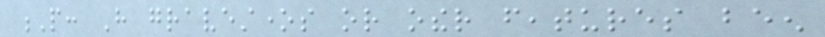P: Have gravestones or other features been
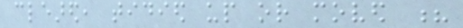cleared, tidied up or moved ?
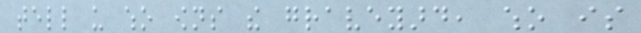tell us who owns the graveyard, who is
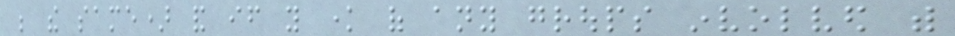be the same) and if you know of any groups involved with
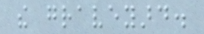the graveyard.
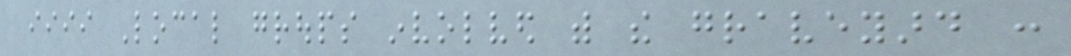iiii Local groups involved with the graveyard :
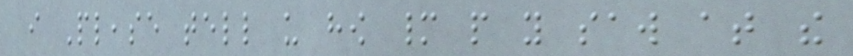i Please tell us how many people you saw at the
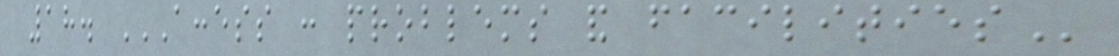18. ACCESS : PROBLEMS AND FACILITIES
